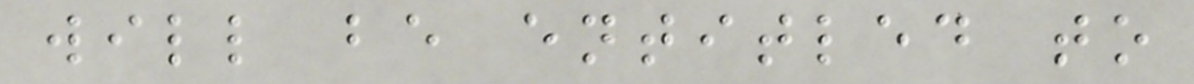will be entitled to
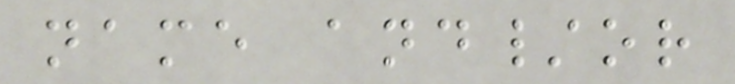name and/or
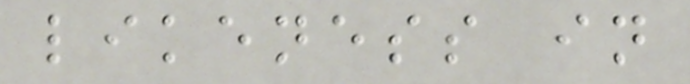likeness in
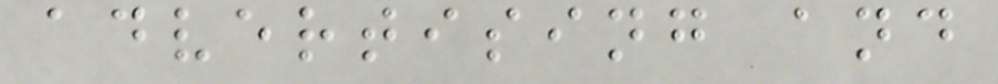advertising and
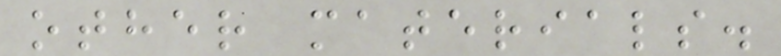other materials.
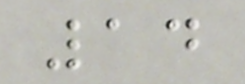14
